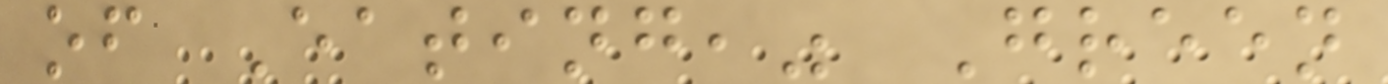of Eating," Green
